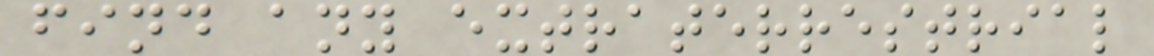find any extraterrestrial
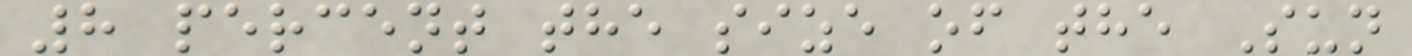8 percent the size of the Sun
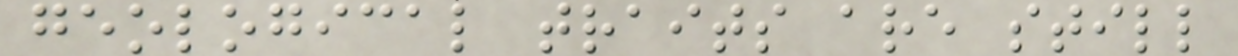geological traits are still
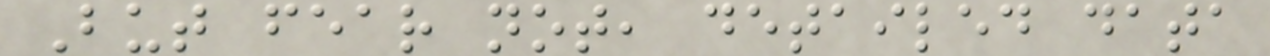But fear not, detailed data
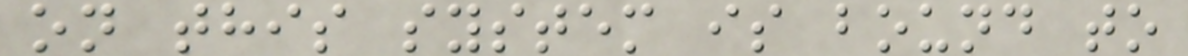on this system is bound to
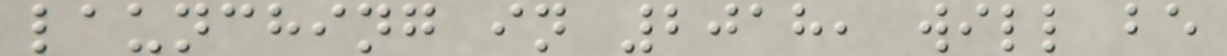launching in 2018, will be
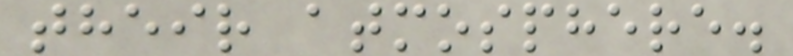their atmosphere.
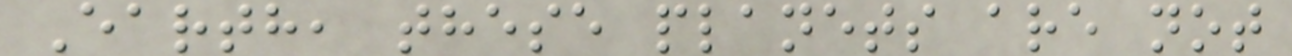Earth, these planets are not
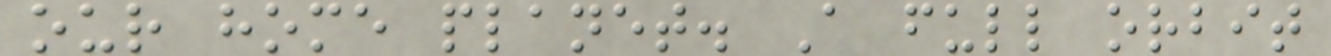our home planet. A full orbit
